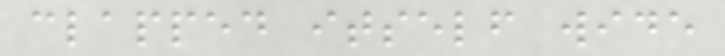clapped itself wide
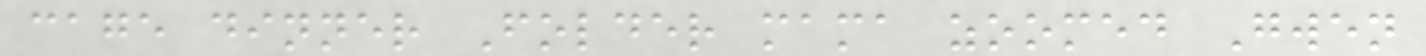cage dinner Folder mama zoomed Gwen
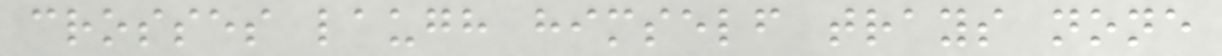crosses laugh himself trays none
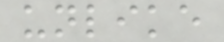unlike
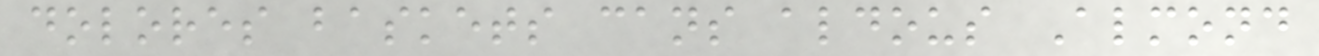dolores baskets cans aldous Almond
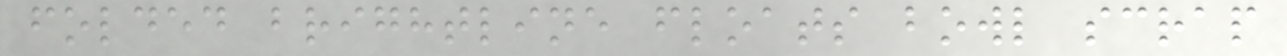folded brightline floats bowl scrap
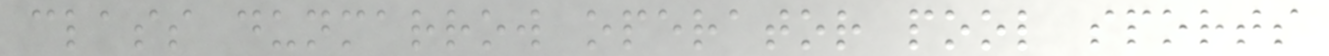class dunmarrow operator pool sports
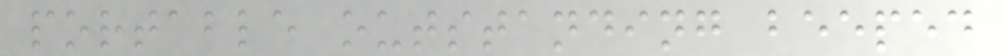portable outstanding beeped
